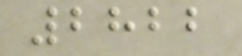2822
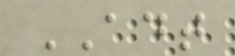ADT
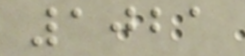1021
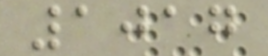1017
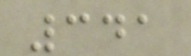341
